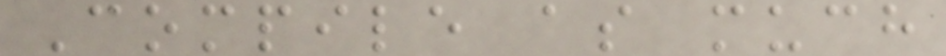Compile as much
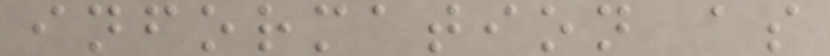information as
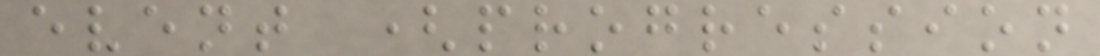event (progression
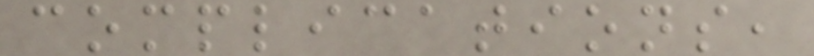complications,
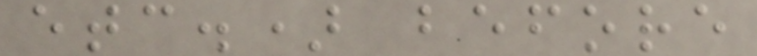etc.) before
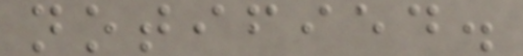notified.
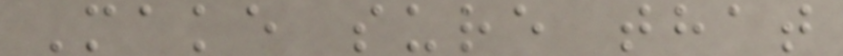Make sure that
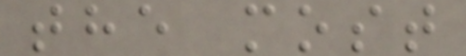the most
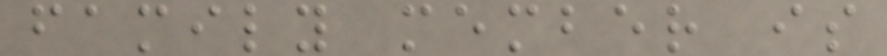family member is
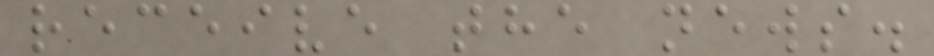receive the news.
